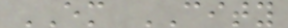EM CITY
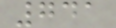741
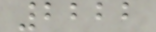2222
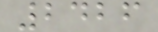2426
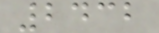2432
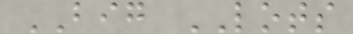BIG LOTS
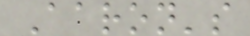Aaron's
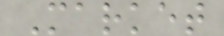Market
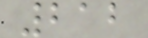212
